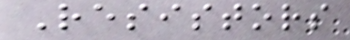Resistors
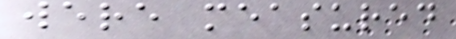were measured
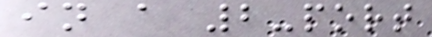in a 2-port
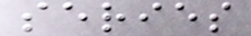series
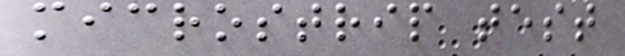microstrip test
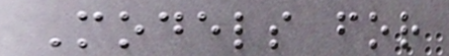Models for
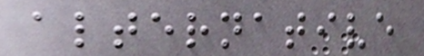alternative
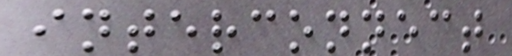interconnect
